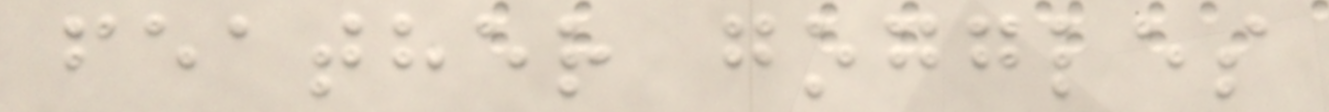feather goggles
